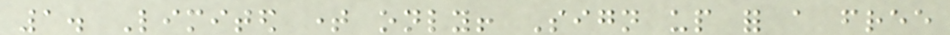1. Limited time only! Sign up for a free
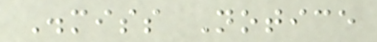Dismiss Notice
